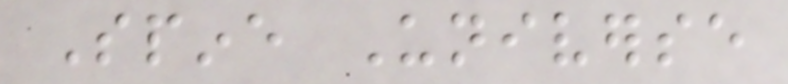Spine Universe
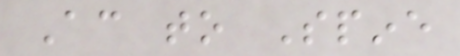According to Spine
